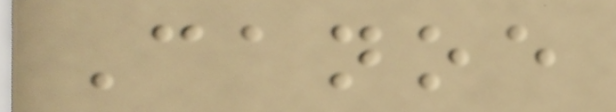Canoe
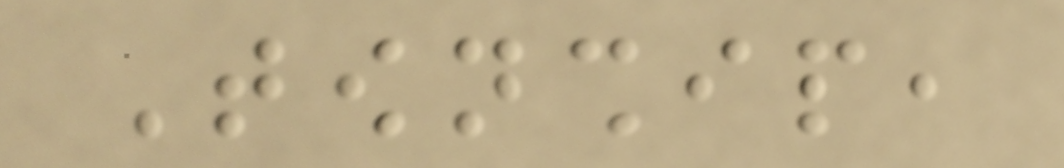Township,
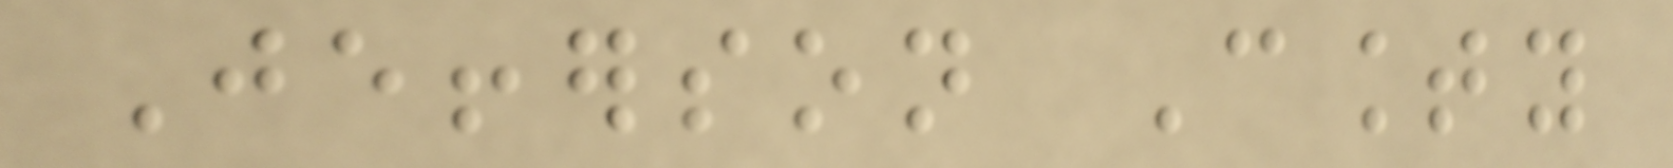Jefferson County
